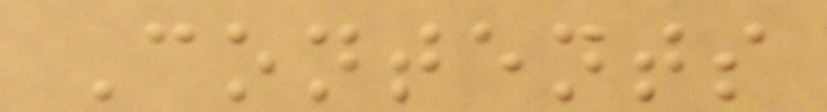Contents
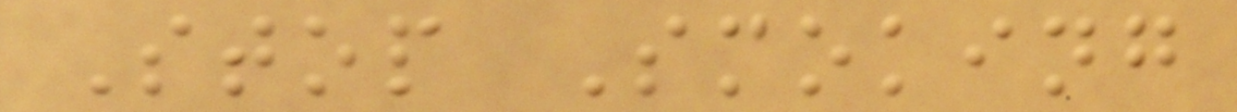Stop Smoking
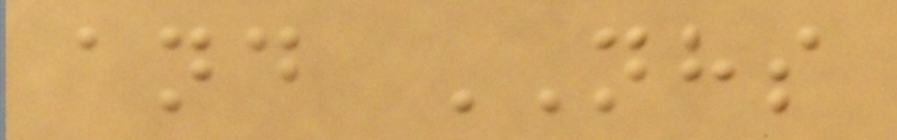and NHS
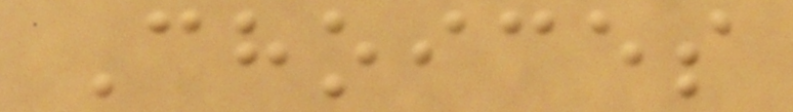Choices
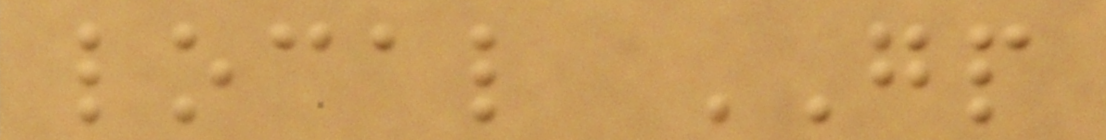local GP
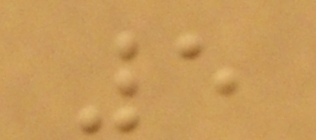5
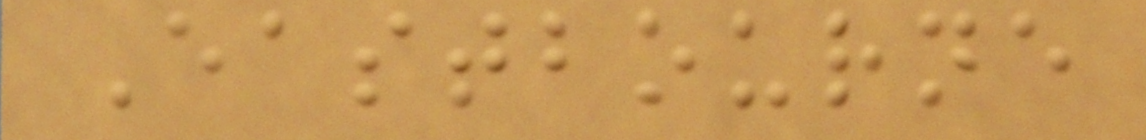Eastbourne
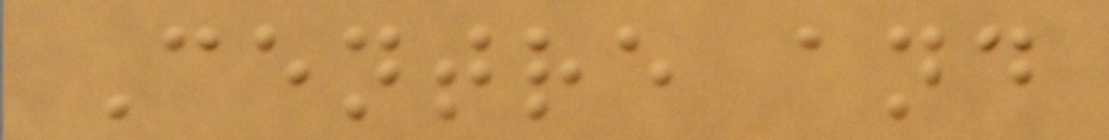Centre and
